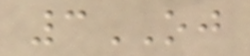3OJ
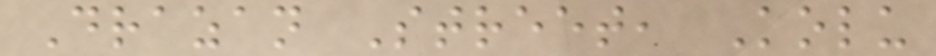Drazan Street, Kolu
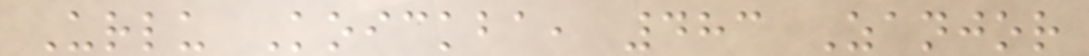Urlu Koickba, 483 Zanjor
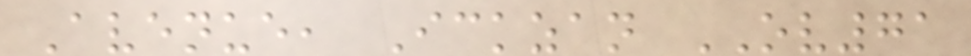Avenue, Ickzan OV71
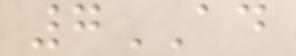7AD
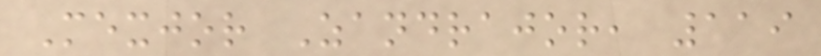Mexjor Zandrajor, 119
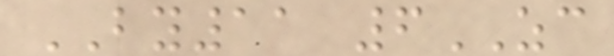BY11 6ZC
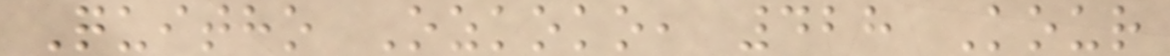Quitho Ozkoko, 428 Kour
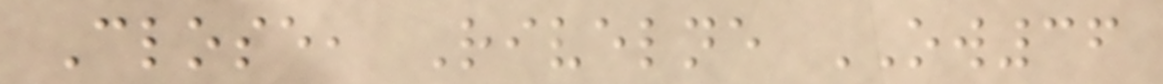Close, Rivelne OW36
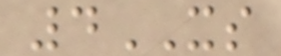4XS
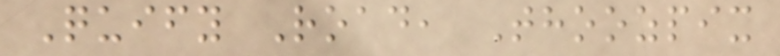Quify Road, Thoozpix
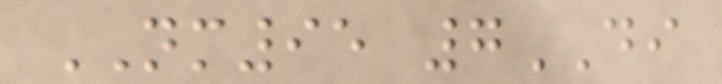NM95 7DI
